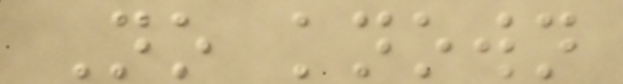No known
